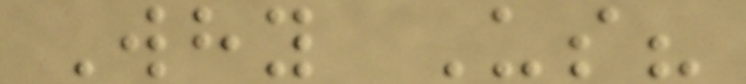Why Us?
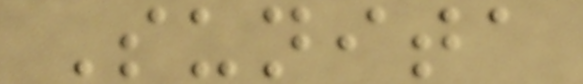Sunita
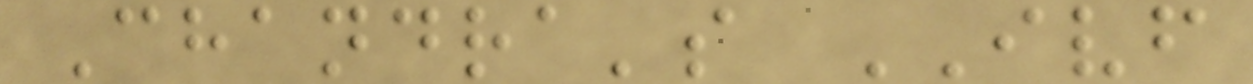Chandra's IVF
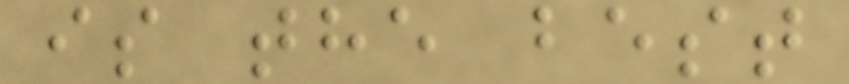is the best
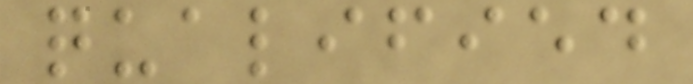qualified
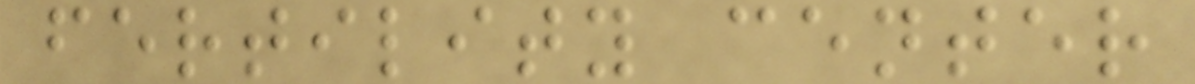fertility center
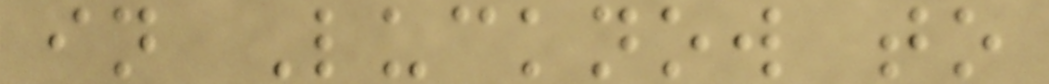in Lucknow to
